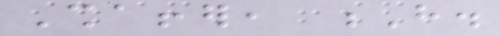Shaffer, H.
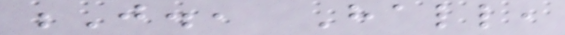J., Hall,
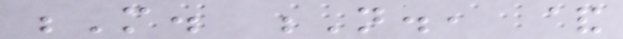M. N., &
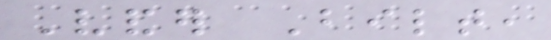Vander Bilt,
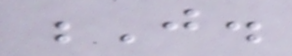J.
